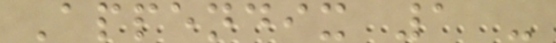Appendix 1 -
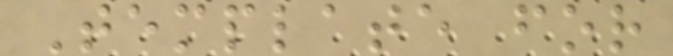Template for
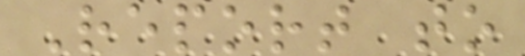Report to
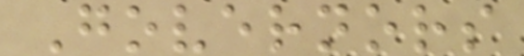Governors
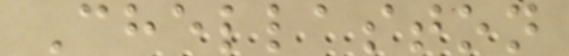Chellaston
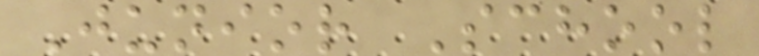Junior School
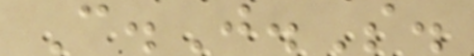C.J.S.
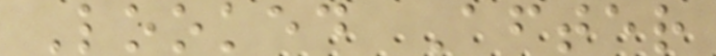Looked After
